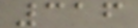316
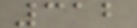312
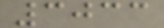3033
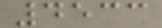4533
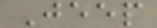Jeep
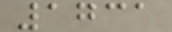1731
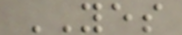YES
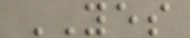YES
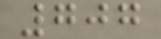707
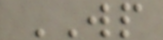WP
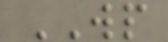WP
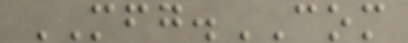MFG.COM
